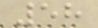58
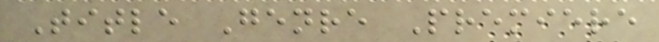Title Genre Premiere
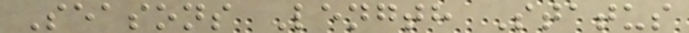Seasons Length Status
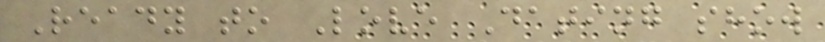Ready to Love Dating show
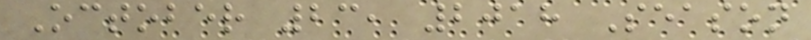October 23, 2018 Season
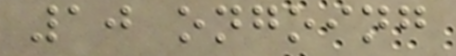10 ongoing
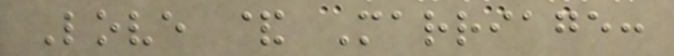Love & Marriage:
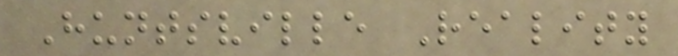Huntsville Reality
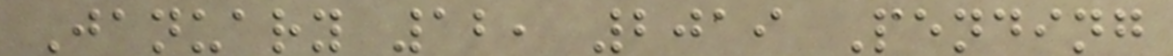January 12, 2019 Pending
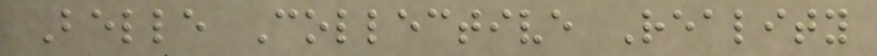Belle Collective Reality
